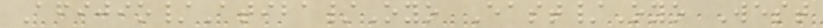Afijio/Atiba/Oyo East/Oyo West
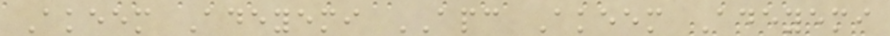Akeem Adeyemi APC Akeem Adeyemi
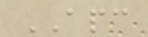APC
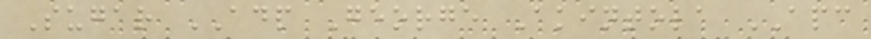Sugar ADP George Akintola APC
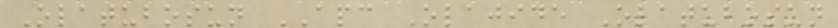Olatubosun APC Olajide Olatubosun
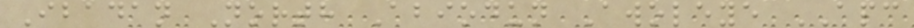Ibadan North Abiodun Awoleye APC
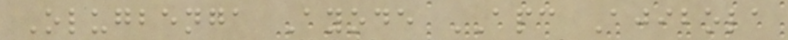Olugbenga Ayode APC Ajibola
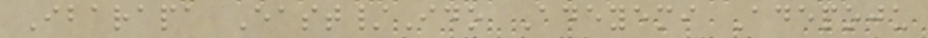Ibarapa East/Ido Adeyemi Adepoju
